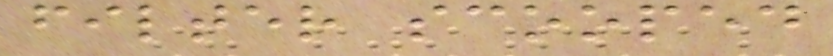filter scooped
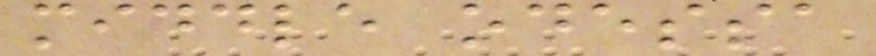middle odessa
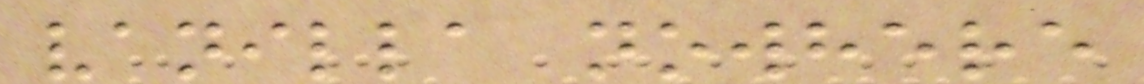vanilla nowhere
